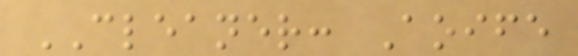CLEANER: Aoife
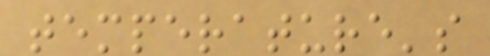temperature's
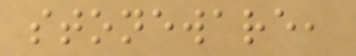stoneware,
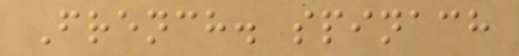French. spinach
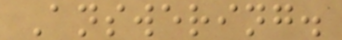Answering.
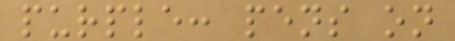purple: pens on
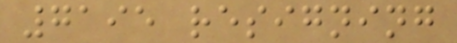7195 resigning
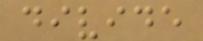divide
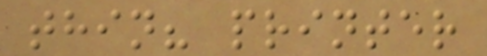thin? printer
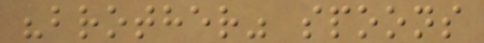"brother" spoons
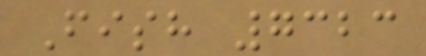Fish 7323
